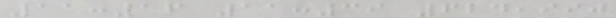11:16 11:39 624,990
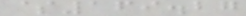$169.27
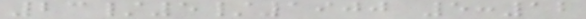23/5/1900 5:12
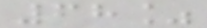68%
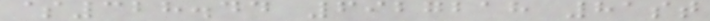$328.44 6927218 81st
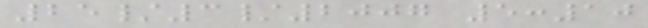25/3/2007 5:10
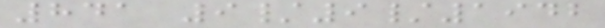841 9/9/1942
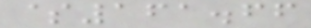$161.66
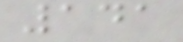141
